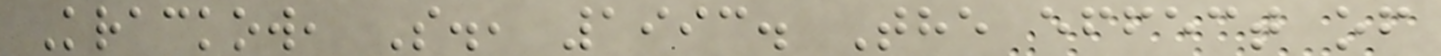Krackow, S., 1993. The effect of
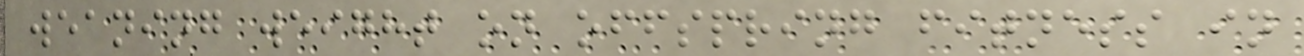weaning weight on offspring fitness in
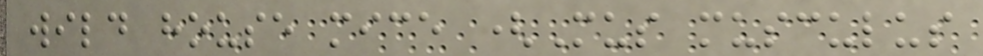wild house mice (Mus musculus
